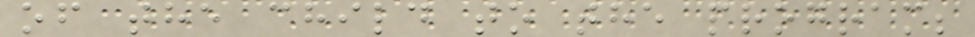of the child to the program;
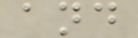and
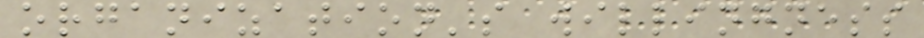organization's willingness
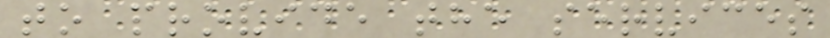to provide the services
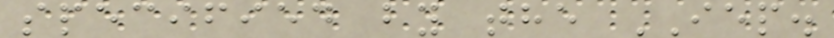specified by the IEP.
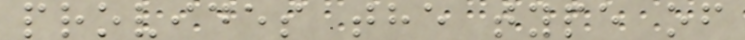provides the type of
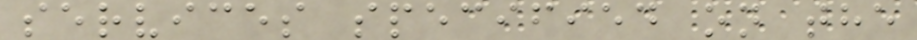services specified on the
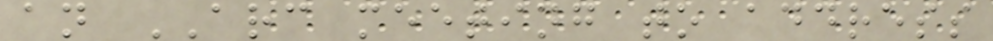an ARC meeting to address
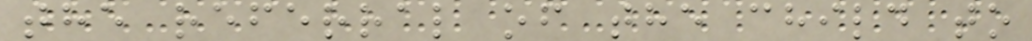the referral of the child to
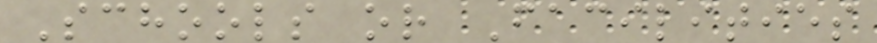Schools or Facilities
